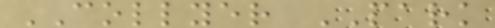COLLYER PARK
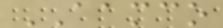AAMCO
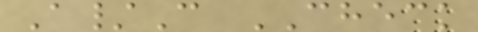A/C CHECK
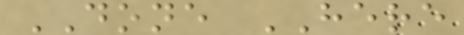DONE HERE
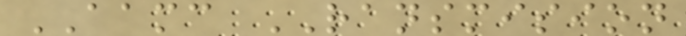AAMC RANSMISION
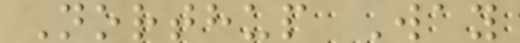Northup Way
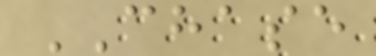CHASE
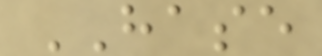HASE
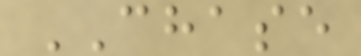CHASE
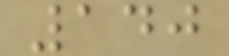140
